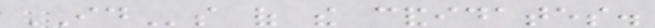IDs of the candidates.
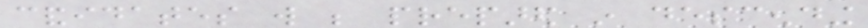candidates will be prepared in descending
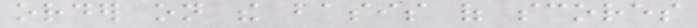order on the basis of scores
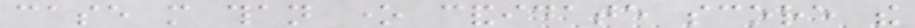case more than one candidate score the
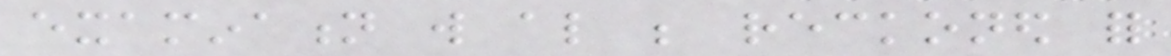examination will also be reckoned for
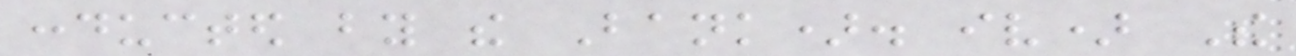conducted by the Bank). iv) The
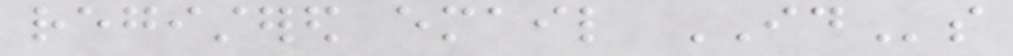registered email IDs
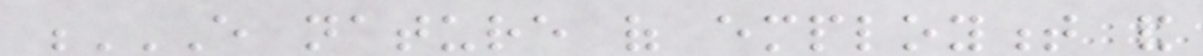E NATURE OF EMPLOYMENT AND
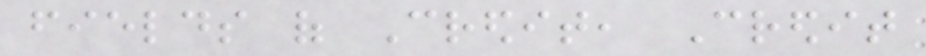fields of Credit, Credit
